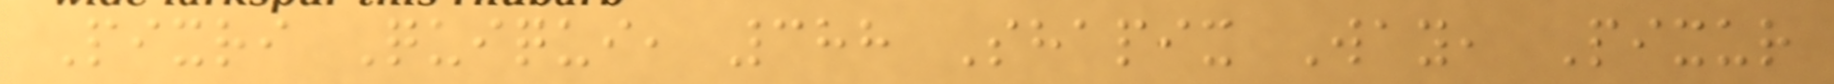Pixri Quiqui, 388 Shapix Way, Pixur
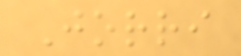Jorri
